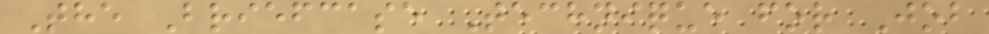The Briefcase Technique for Job
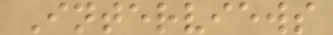Interviews
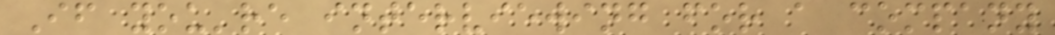If you're interviewing for a company
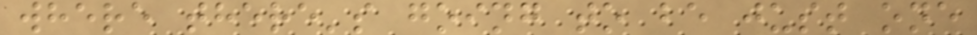where there's going to be just one
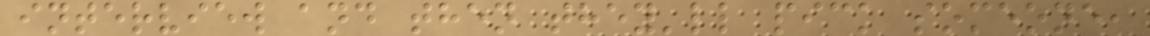interview and then they'll pick someone,
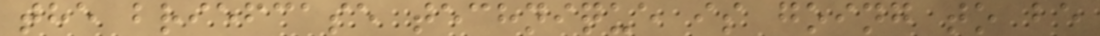the briefcase technique is going to be
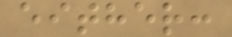either:
